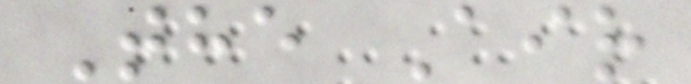The Air
